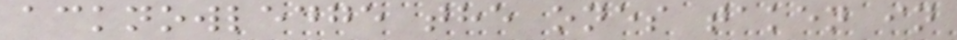acknowledge the ones taken in
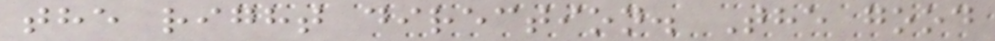the right direction. The good
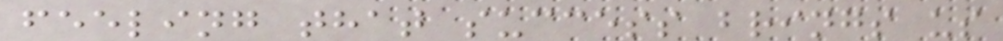feeling that success brings us
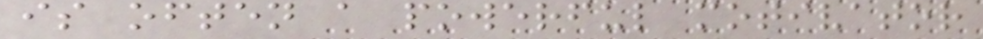is often a powerful motivator
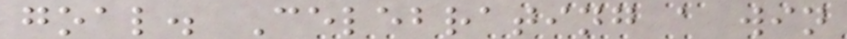goal. Celebrating a win
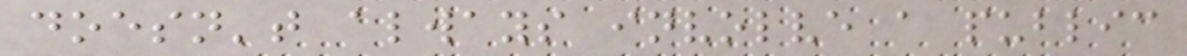doesn't always involve a public
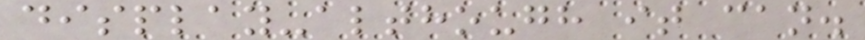display-although it can.
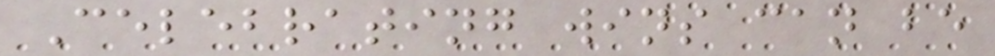Celebrating wins can be
